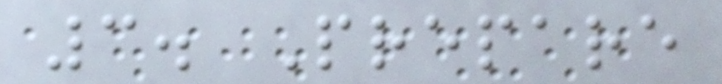3. Prepare
